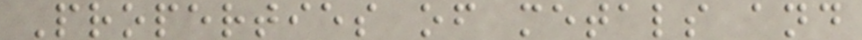Properties of metals and
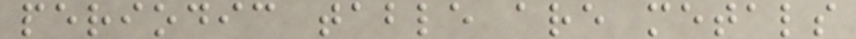periodic table are metals
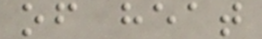of heat
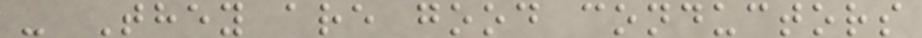- They are good conductors
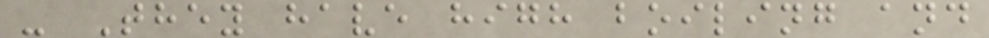- They have high boiling and
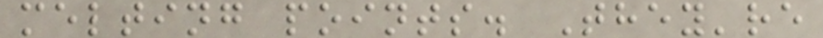melting points. They're
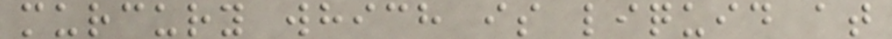murcury which is liquid at
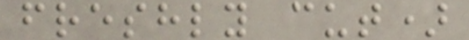freshly cut)
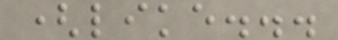(like...
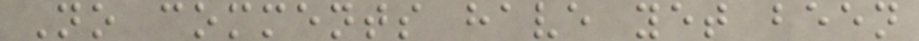No comments have yet been
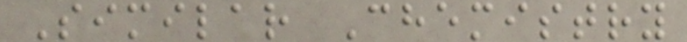Similar Chemistry
